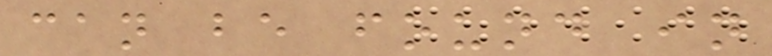can be found in
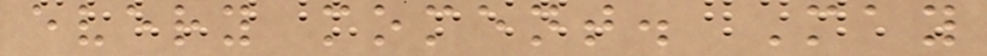every moment. May
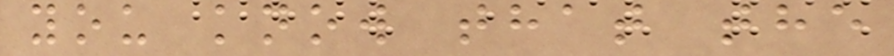you know that the
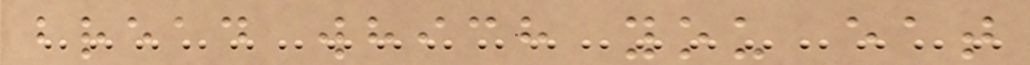bread which you eat
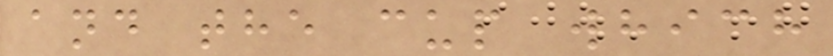and the cup which
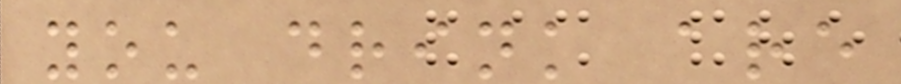you drink are
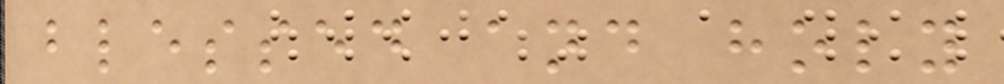blessed and holy
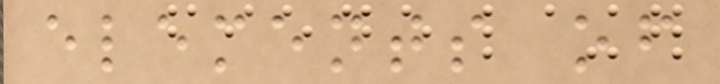elements of
